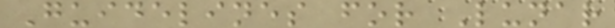Guidelines for Lunar
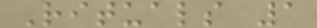Rituals 1
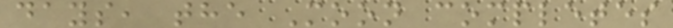days, the Moon completes
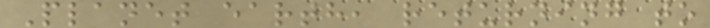Planet earth, returning to
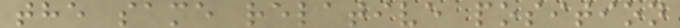the same relative position
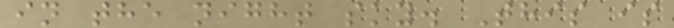in the night sky. This is
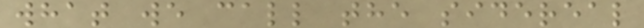what we call the sidereal
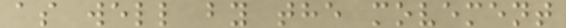as well by the movement
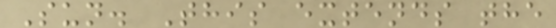Sun. This extends the
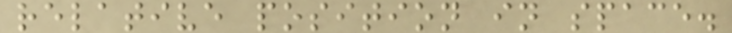relative position in space.
